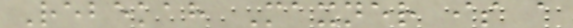Rebekah Maxner is a
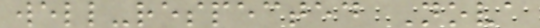well-respected Nova
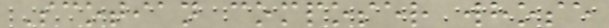Scotian composer whose
